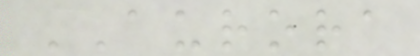AURORA
